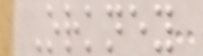Orkney
